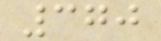370
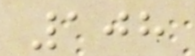108
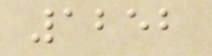1252
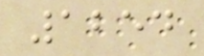1254
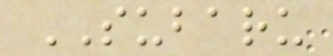SUBARU
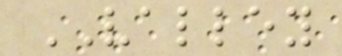VALLEY
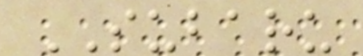SUBARU
